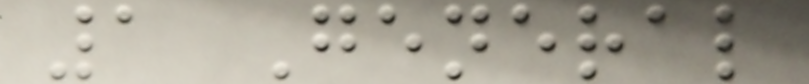1 General
